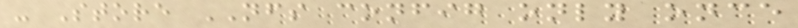- Store NFS config only once
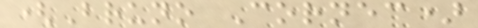(Bruno Cornec)
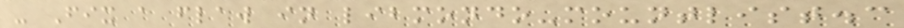- Fix a flaw in libmondo-mountlist.c
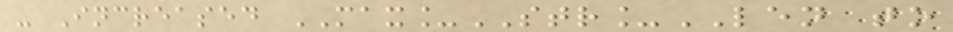- Increased MAX_STR_LEN to
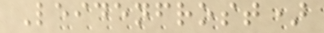Leidenfrost)
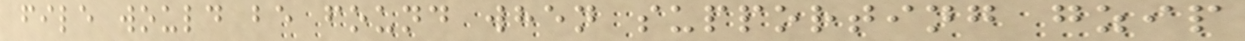file would be found when supporting gzip
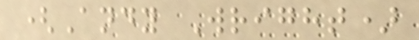(Andy Wright)
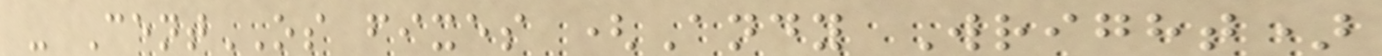- CentOS fixes (Andy Wright)
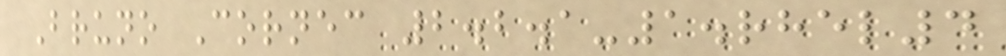Bruno Cornec 2.2.1-1.rhel4
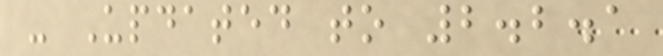- Updated to 2.2.1
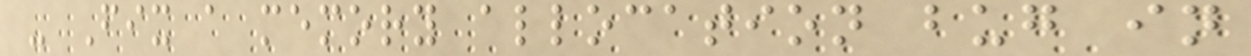- Fix a memory allocation bug in
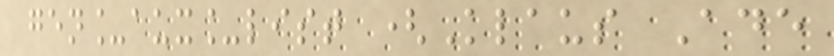gen_aux_list (Klaus Ade
